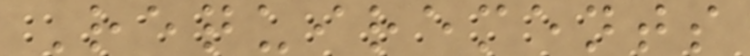Requirements
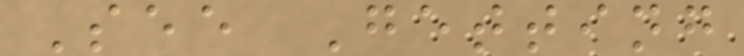See Getting
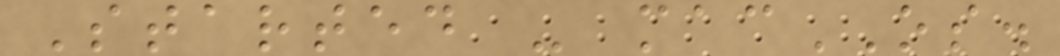Started - macOS.
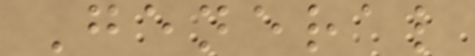General
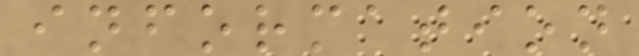information
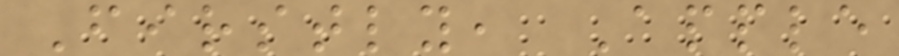Firstly, Apple
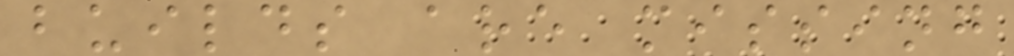builds are missing
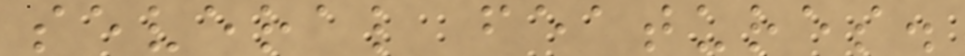several features.
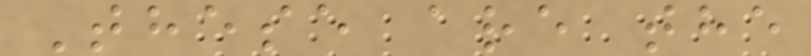These are the
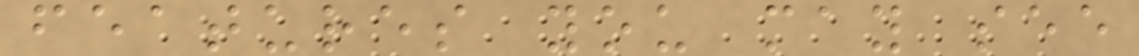features you may see
